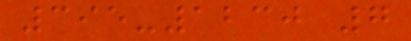395-1230 7
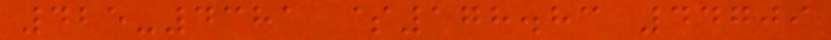425-4381 $178.83 44709
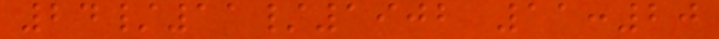24/11/1902 11:20
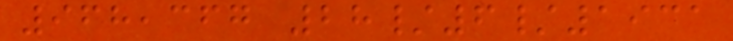968,367 28/6/1931
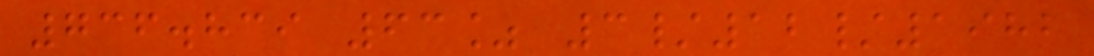736.839 63% 3/12/1982
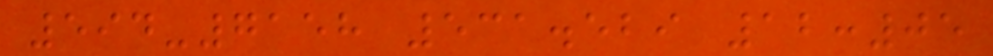594-7158 531.529 12:05
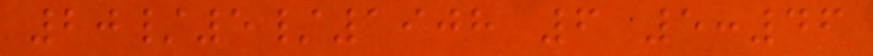20/5/1908 6 5:46
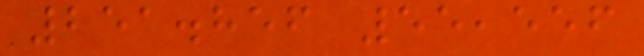251.856 55,556
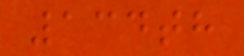134th
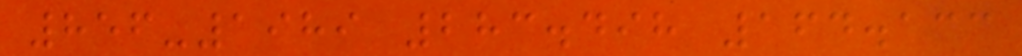856-1989 283.498 164.133
